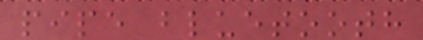pipe bluetooth
